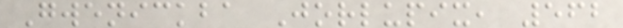Gwenickba Jorlupix, 562
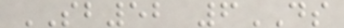SB52 6DS
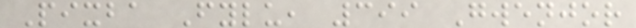Pixba Fylu, 399 Gwenjor
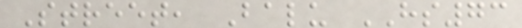Street, Balu HS73
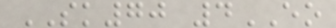SK70 4EO
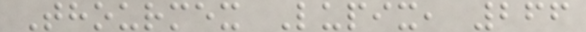Thourmex Lupix, 266
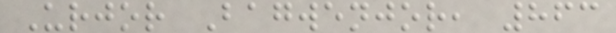Urjor Bagwenjor, 863
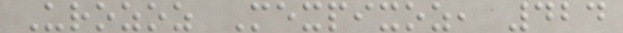Urozoz Mexpixoz, 424
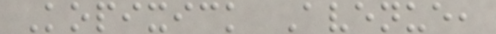Kopixick Avenue,
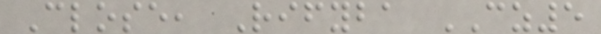Close, Rifyba CZ5
